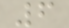6
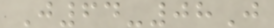J64-08J
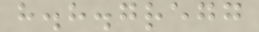h.h.gregg
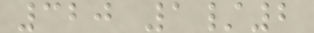320 1/2
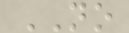NO
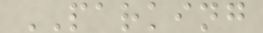PARKING
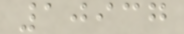10937
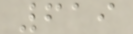619
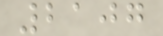2107
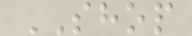SHOP
